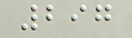297
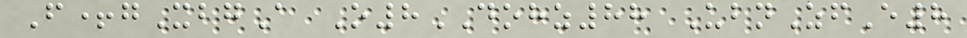F+gXbgA O8DOHZ88 UbnZfE8
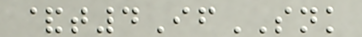&t4IfSNK
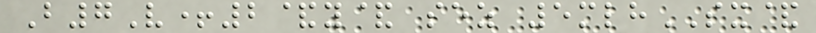B7V+2&y& sez 5mlhSX&
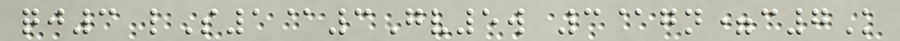qj3 lS1@3Gv5w 3@gn=c7K
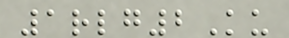1rlg2Ku
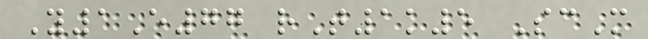Y1E77 rT1k5 ScM
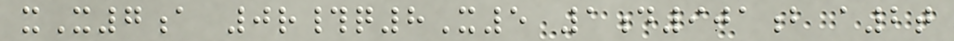xX7a 0r#q8X5 1d901b a2t
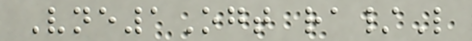Vne1Ogt ra/L
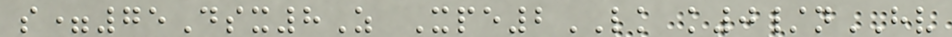s=75Dsx8Z Xpe2LK k0/nHV
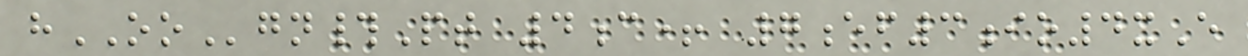hOOgn#Pt 4c+ 7ef3io4xE
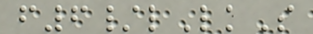f6/lLkS
